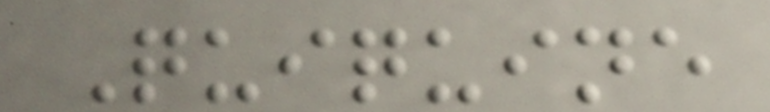Quiquine
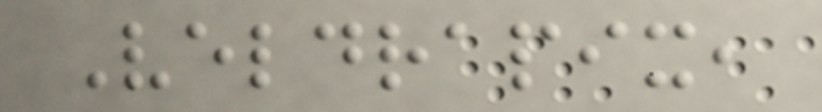Veldrapix,
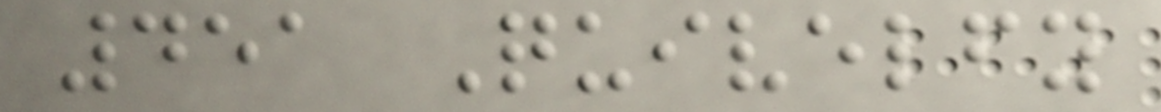451 Quivelfy
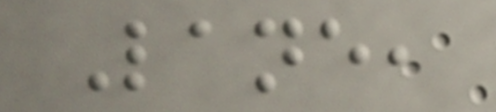Lane,
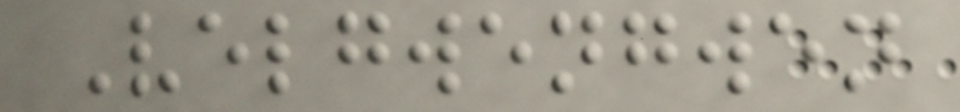Velgwengwen
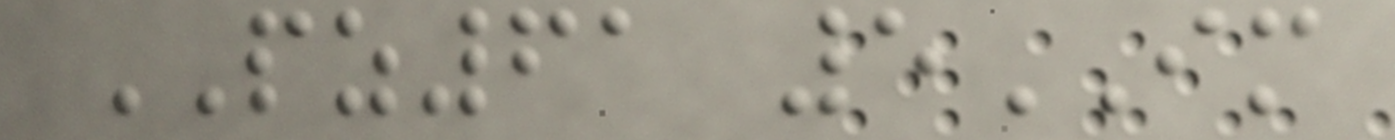PZ61 5IM
